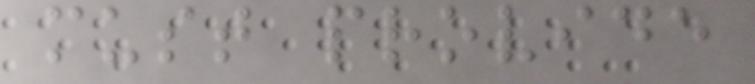must provide
